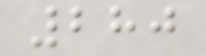280
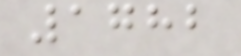1782
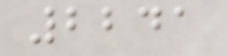2241
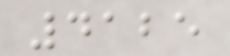4125
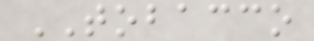TOBACCO
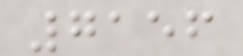7156
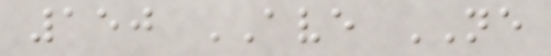150 AVE NE
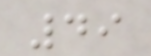49
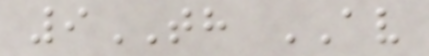9TH AV
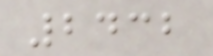2432
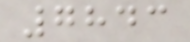7843
